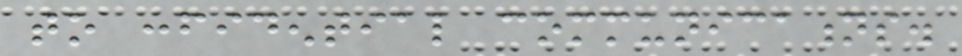to confidential communications.
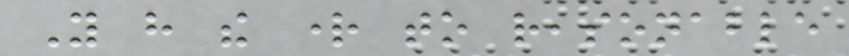You have the right to reasonable
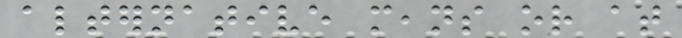alternative means or at
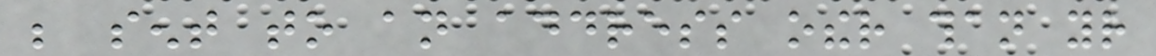be sent to an address other than your
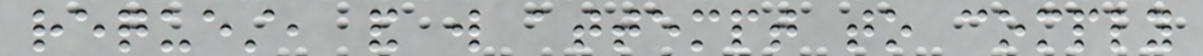request, and will attempt to comply
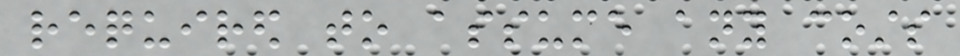required to assume any costs
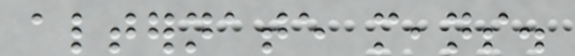alternate means.
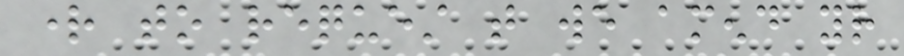right to request that we amend your
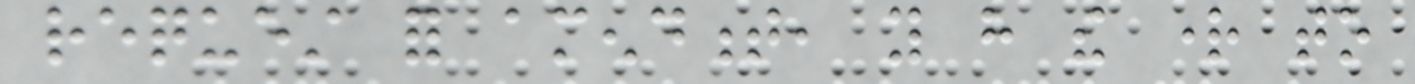request for amendment, you have the right to
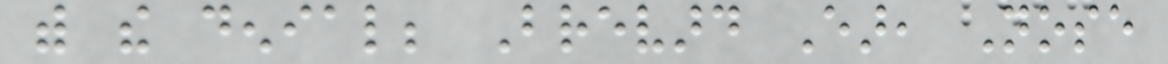with the denial; Brevard Ear, Nose
